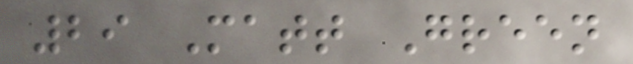29 Matt Green
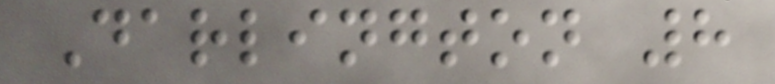Darlington 8
